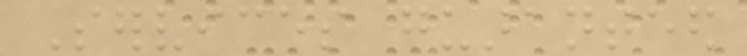Services guaranteed
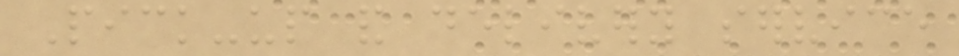Pick-up and delivery service
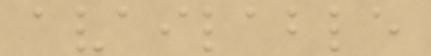available
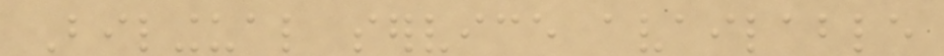Bilingual service available
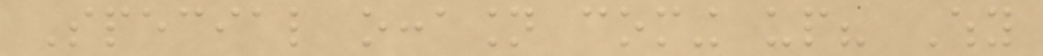Special occasion coming up? Why
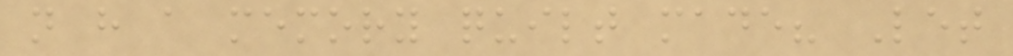not have a memory quilt made? Let
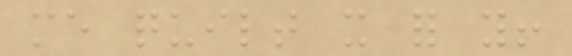me quilt it for you!
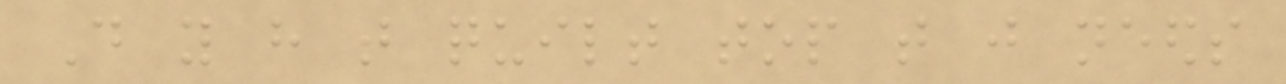Do you have that quilt top that just needs
